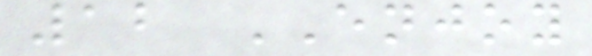12 ENJOY
